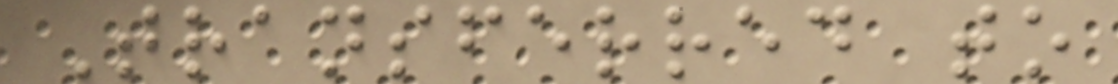Transferred to
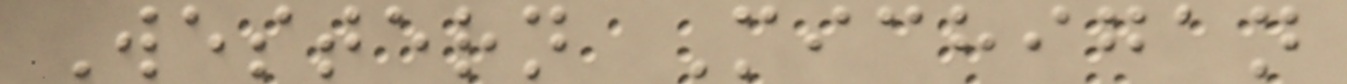Western Michigan
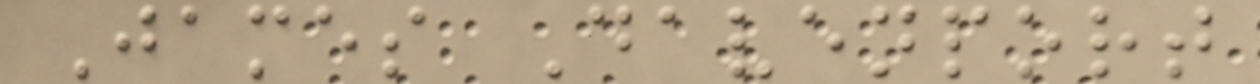James Davenport
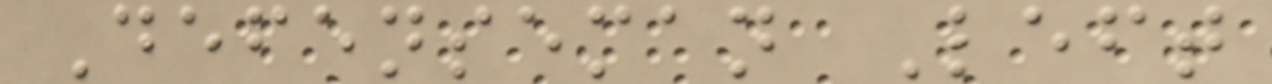Defenseman Left
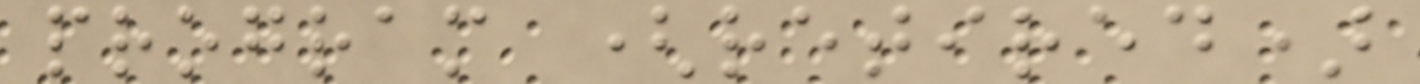program (retired)
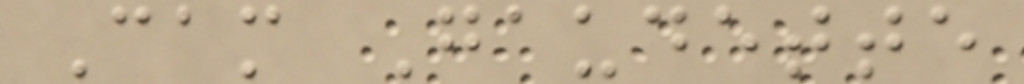Cam Gaudette
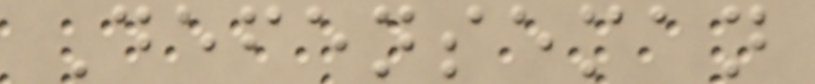Defenseman
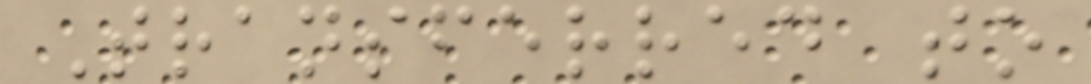Transferred to
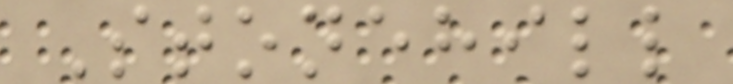Stonehill
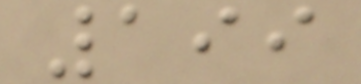199
